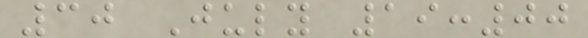30 July 19:00
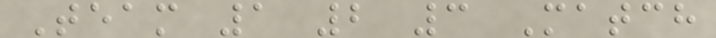Team 1 2 3 Match
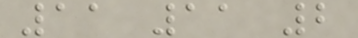11 11 2
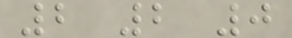2 2 0
